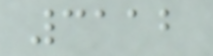3112
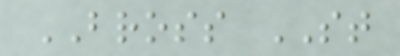BROSS ST
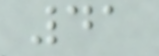41
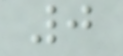0
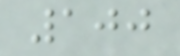100
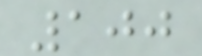100
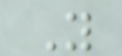Y
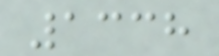1338
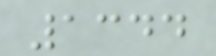1344
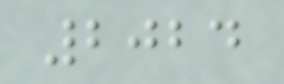2024
